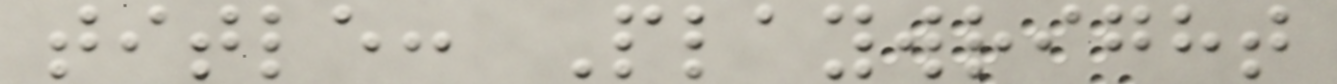title: Playwright
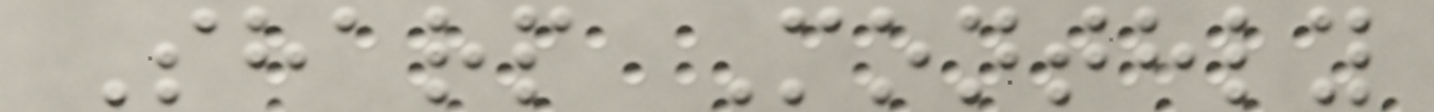Sharp Monthly
